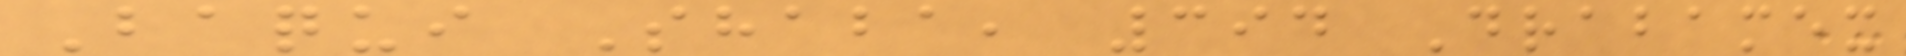Baqui Shaba, 394 Drabamex
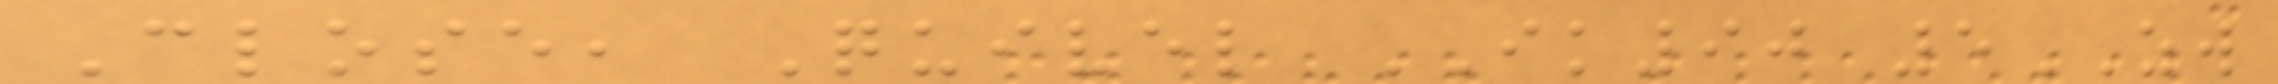Close, Quivel IK90 5ZW
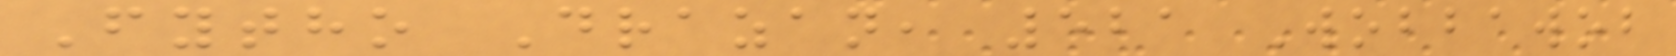Fytho Drazan, 521 Wobbawob
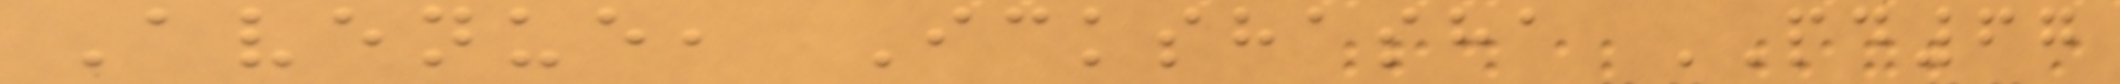Avenue, Ickshasha PD67
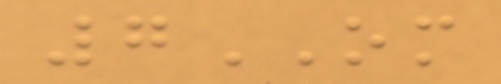7OM
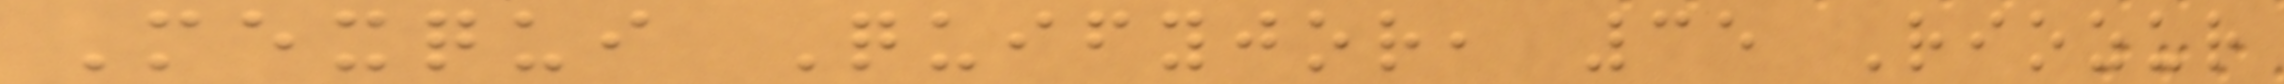Mexqui Quifyjor, 35 Riozur
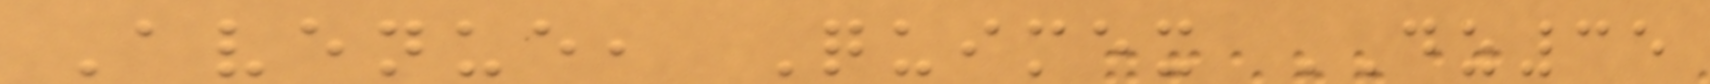Avenue, Quimex DZ35
